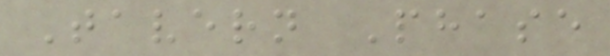Tavern Phase
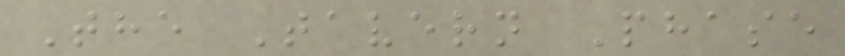The Tavern Phase
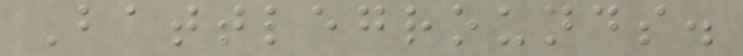Battlegrounds.
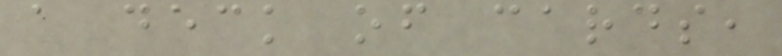a deck of cards,
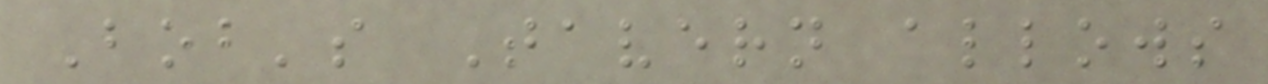Bob's Tavern allows
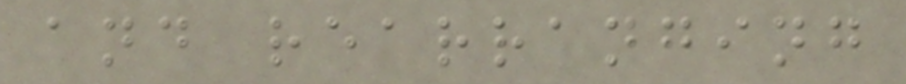and rearranging
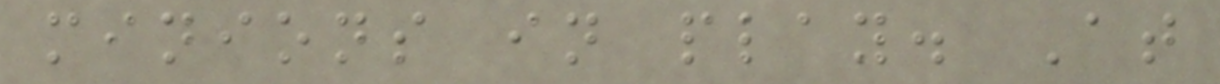minions in play. At
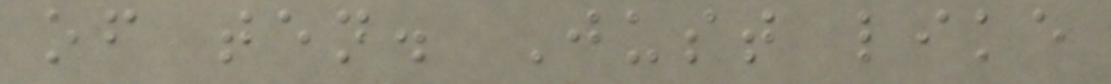of ten. Just like
